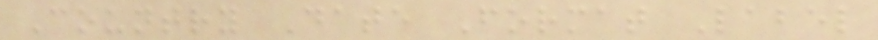Country Date Format Label
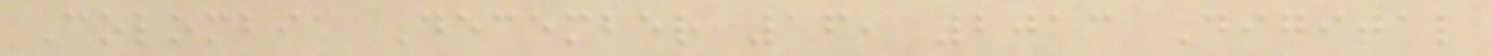Colombia December 16, 2013 Digital
